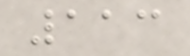113
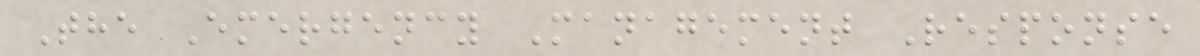The Emergency Management Response
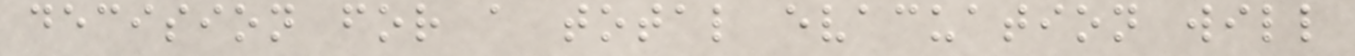decision for a total evacuation will
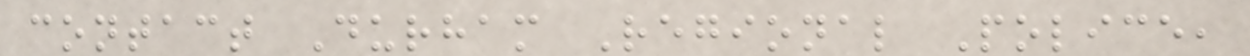contact Durham Regional Police,
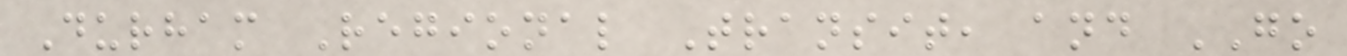Durham Regional Transit, and GO
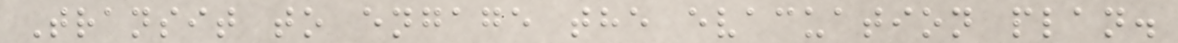Transit to engage the evacuation plan.
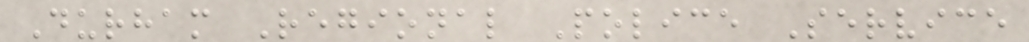Durham Regional Police Service
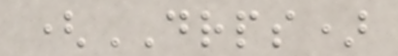(DRPS)
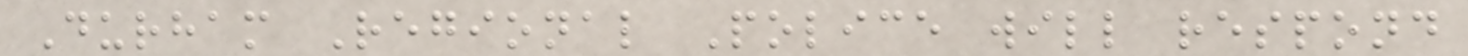Durham Regional Police will respond
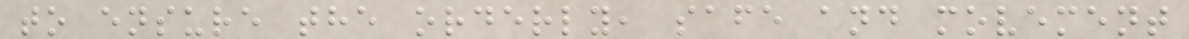to ensure the orderly, safe and movement
